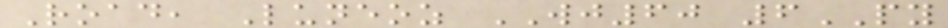Road, Luneoz WJ60 6PY
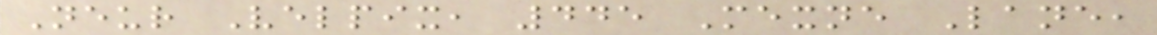Neur Velpix, 445 Mexne Lane,
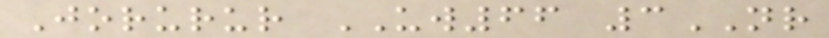Jorurur UW66 3NR
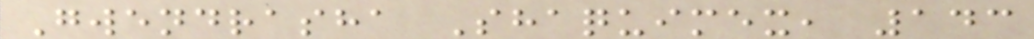Gwendrasha Shaquimex, 143
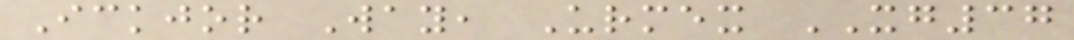Ickjor Way, Urmex XG37
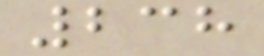238
